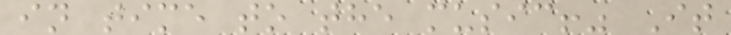in time to the music!" It
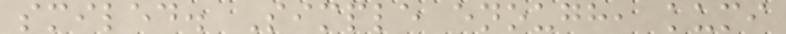smiled. Simple enough, kumi
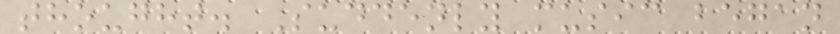thought. Suddenly music began
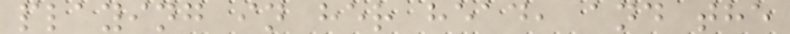playing in her head, and the
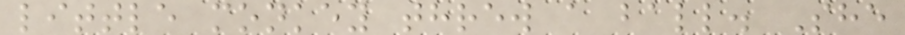little monkey threw a ball. She
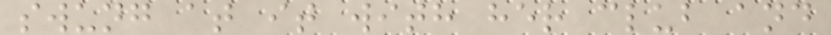swung at it with her club and
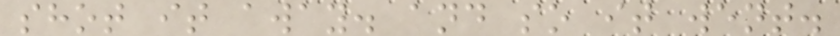shot it away. and so it went.
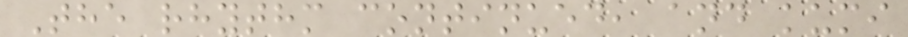The rhythm continued, and kumi
